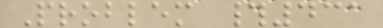Problem #431
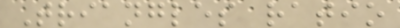Triangles ratio
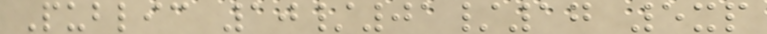Public 10/01/17 5xp
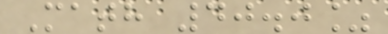Math 40.0%
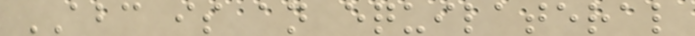ABC is an equilateral
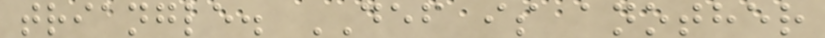triangle. DEF is another
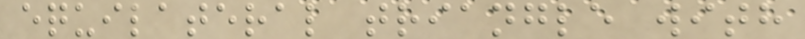equilateral triangle with
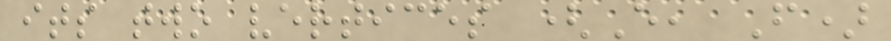its two vertices (E, F)
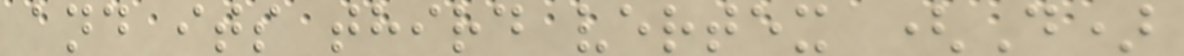and its third vertex (D)
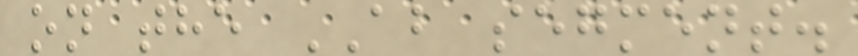on the AB segment.
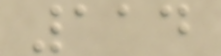114
